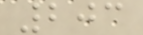203
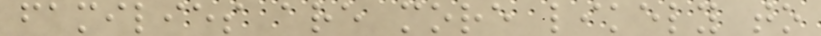families are more likely to
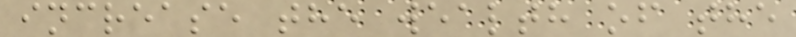increase the wealth of the
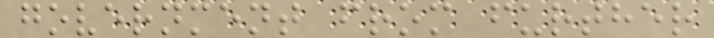government from further
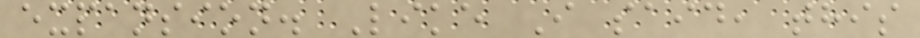expansion. Like I said, this
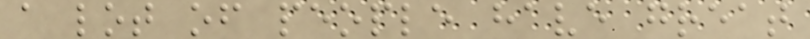a lot of people have great
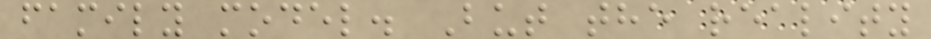family model. But the reality
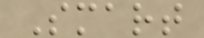Smart
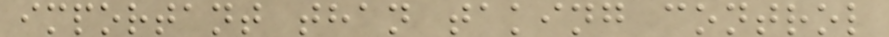important than taking control
